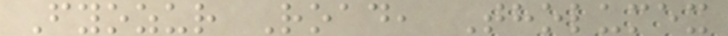Fyozur Road, Tholumex
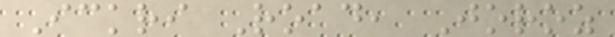Ickri Road, Joroz
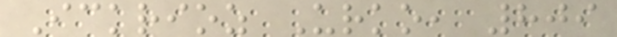Ickrioz Urko, 809
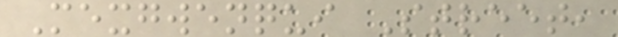Mexgwenqui Street,
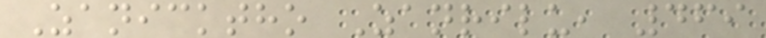Zanicktho Zanrilu, 469
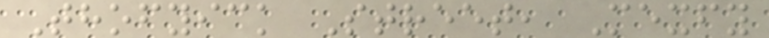Thofyick Street, Mexfy
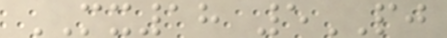MX18 5PJ
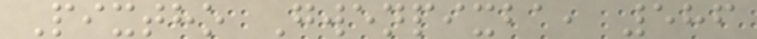Pixtho Gwenpixba, 586
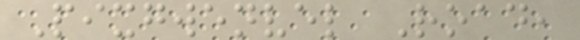Pixgwenvel Road,
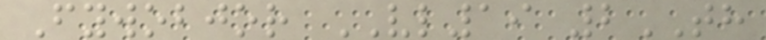Fywobjor VL19 2TH
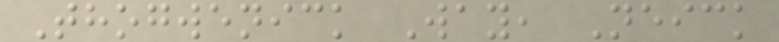Thogwenick Way, Neick
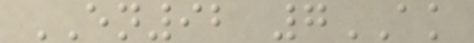EN92 7AK
